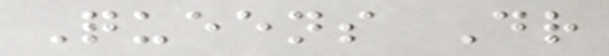Queens Dr
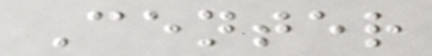Center
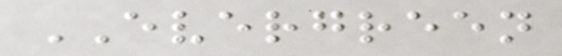EVERGREEN
